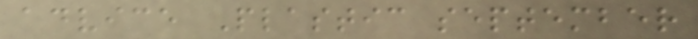advice Plastic september
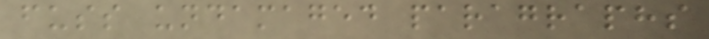fuss undamaged paragraphs
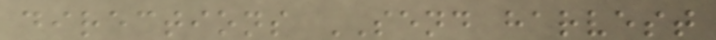directions SEND harvest
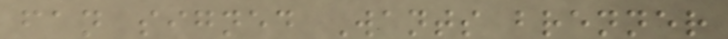fan signed Wants brenner
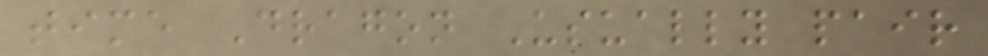time Dragon Usually pair
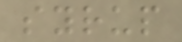syrup
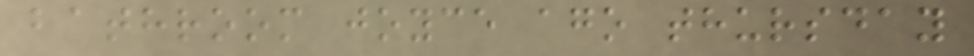bathroom joyce ago thursday
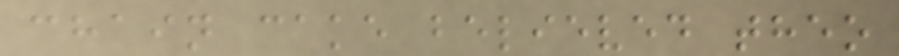chain cake believed theo
